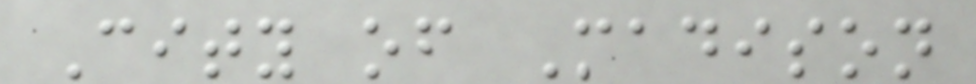City of Madison
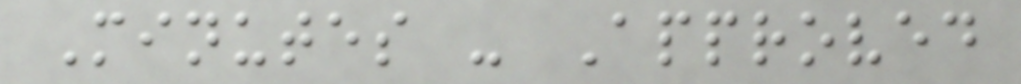Minutes - Approved
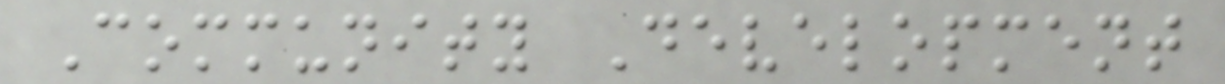Community Development
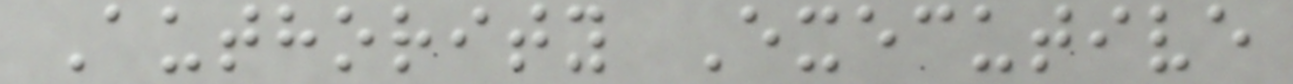Authority Executive
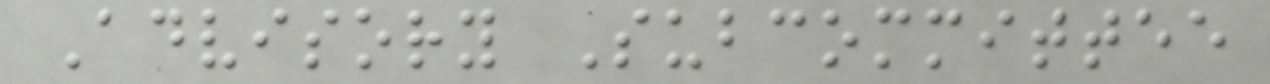Advisory Subcommittee
